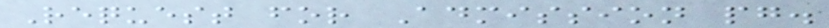Request for Admission pg.
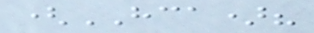(HCA)?
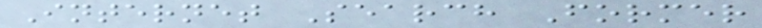Internet Search Former
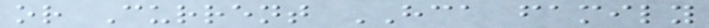or Current HCA family
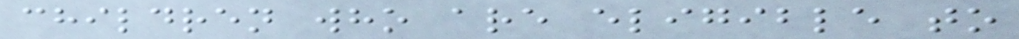children who are eligible to
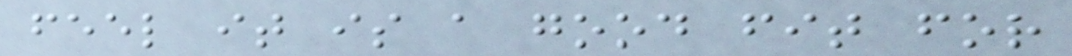feel it is a good fit for
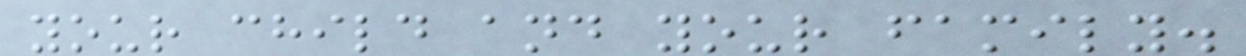your child and your family.
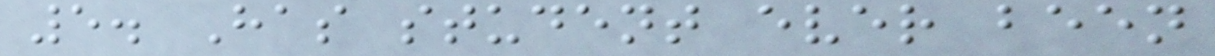5. Has student ever been
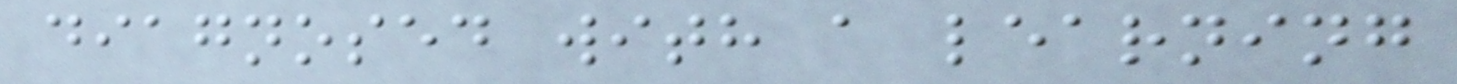diagnosed with a learning
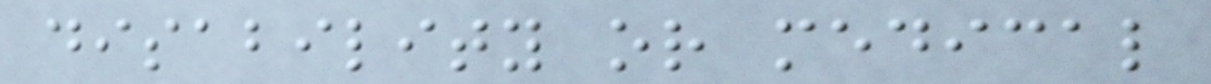disability or medical
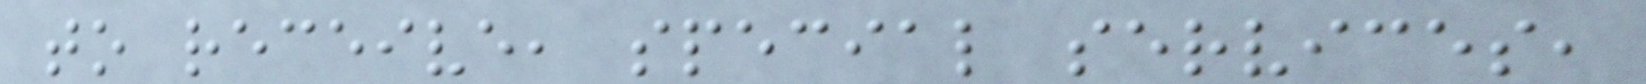to receive, special services,
